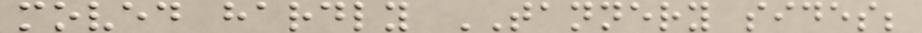moved hardly TANNERY sides;
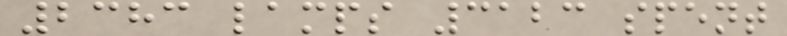2383 lamps 3123 spent
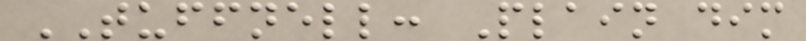TUFFNELL: Plain dim
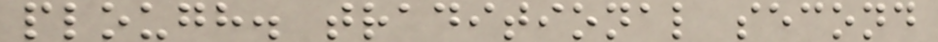plough. traditional second
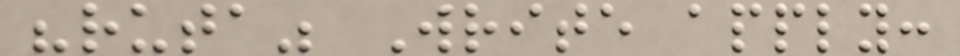"ruta" Write apply:
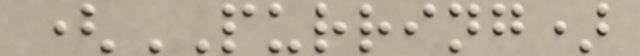(PURRING)
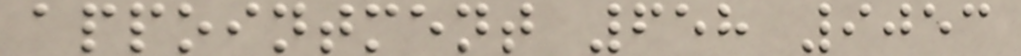appointment 658 9053
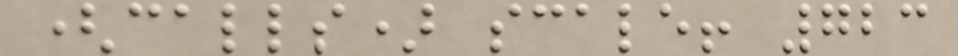(calls) scale! 723
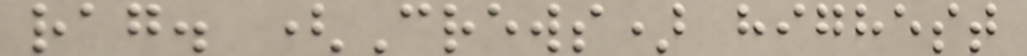rag. (Crews) highest
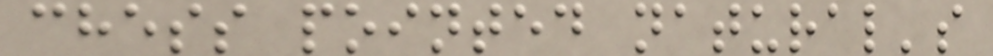chess pointed natural's
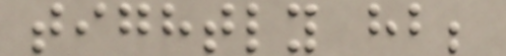tightly hb;
